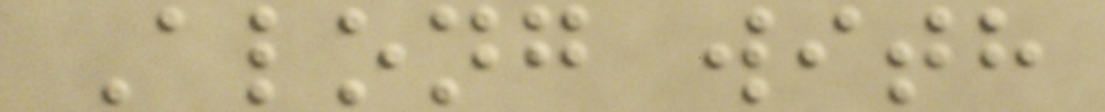Along with
